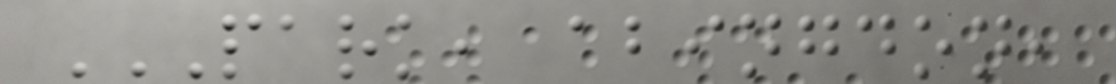PARK, ABINGDON,
